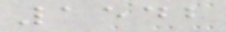1542
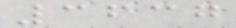3637
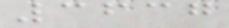3637
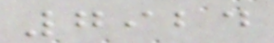7924
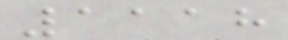1118
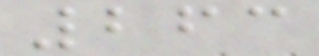263
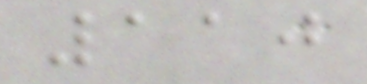110
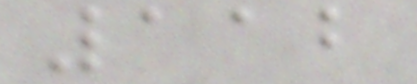112
